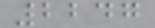2247
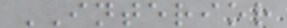INTERIOR
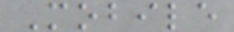Mobile
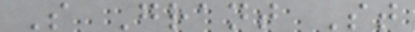S Grant St
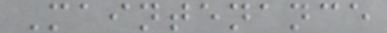Maintenance
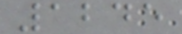1245
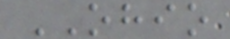OHIO
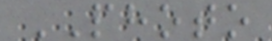PHOTO
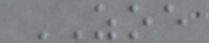ZOE
